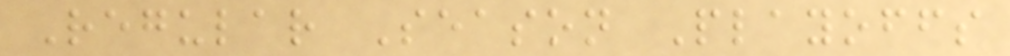Regular Season Playoffs
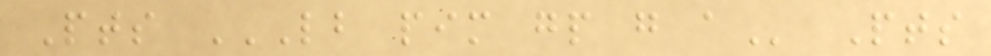Pts LB PIM GP G A Pts
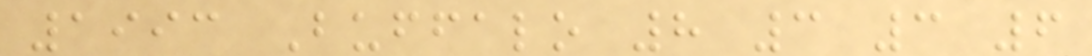1993 Buffalo 8 3 3 6
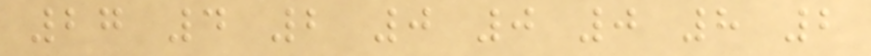27 4 2 0 0 0 8 2
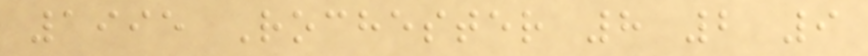1995 Rochester 8 2 9
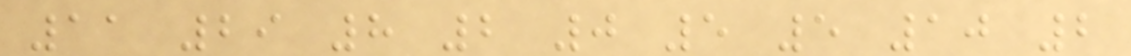11 29 8 2 0 5 5 10 2
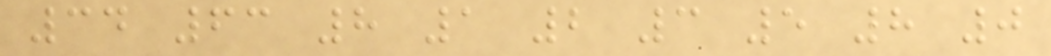34 63 8 1 2 3 5 8 0
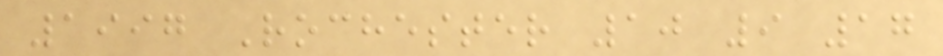1997 Rochester 10 9 17
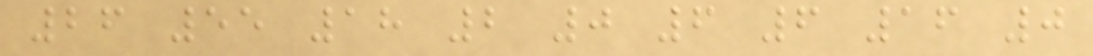26 55 18 2 0 6 6 16 0
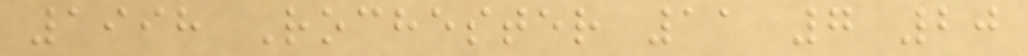1998 Rochester 11 7 20
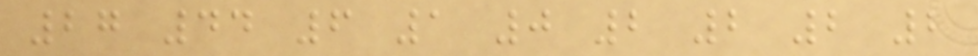27 44 6 1 0 2 2 2 2
